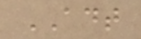ADT
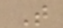T
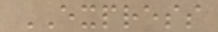EXPRESS
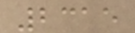2315
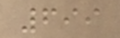699
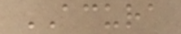ACURA
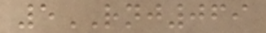5RNJ069
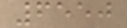6550
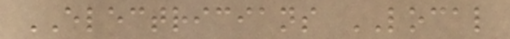ELECTRICIANS LOCAL
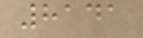8141
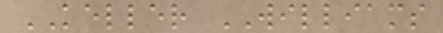KELLER WILLIAMS
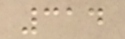314
